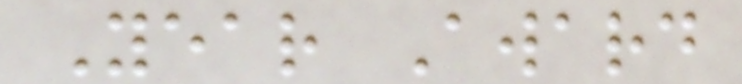Year Award
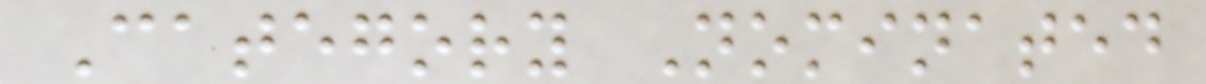Category Nominated
